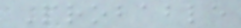Probable
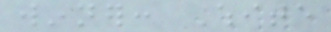winner: White
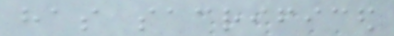has sacrificed
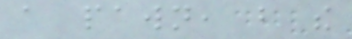a pawn, but the
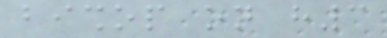bishop on h3
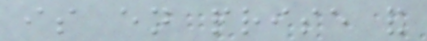is en prise and
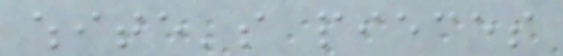white's pieces
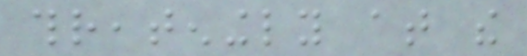threateningly at the
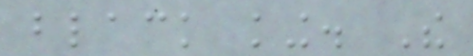black king. The
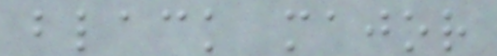black major
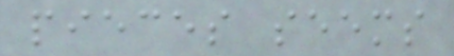pieces seems
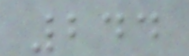244
